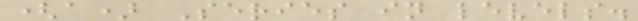(a) Series in levels.
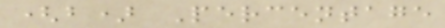(b) Percentage
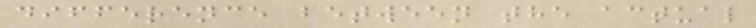difference between the actual
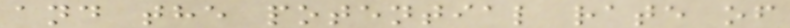and the potential rate of
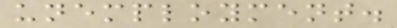unemployment.
